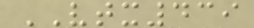VTX439
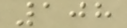108
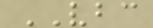VBC
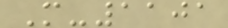M-1101
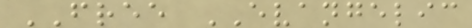FREE EVANGELIC
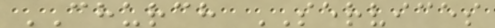CHURCH SERVICES
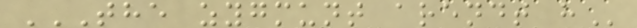THE ZYGMUNT ARENDT H
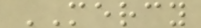MERCY
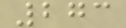273
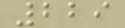229
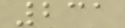231
